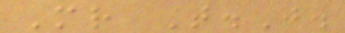Mr T.J.
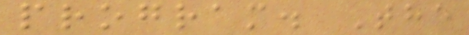program. The
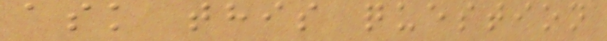ask this question
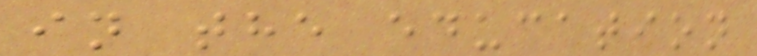in the education
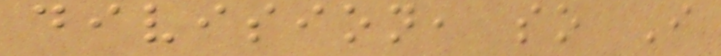division, so I
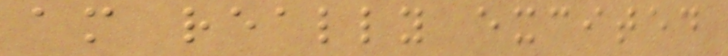am really excited
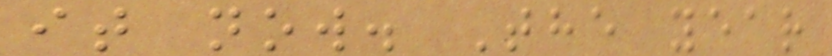it now. The year
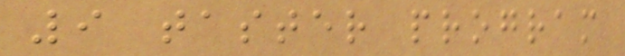9 taster program
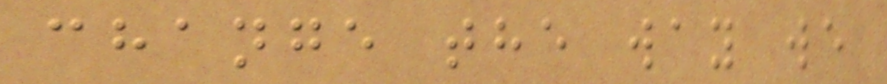change the way we
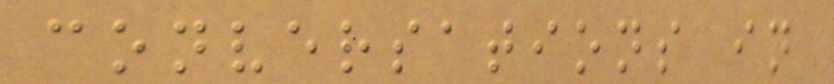conversations in
